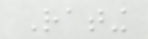Rating
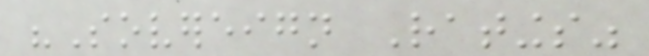"Sovereign Ratings"
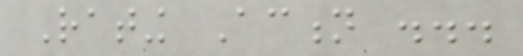Rating Action ...
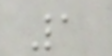1
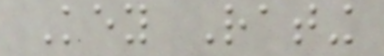Key Rating
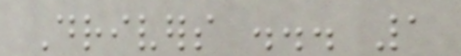Drivers ... 1
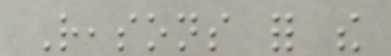Reasons for the
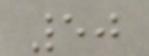50
